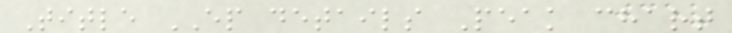Title EP details Peak chart
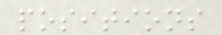positions
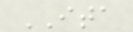ITA
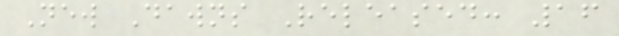New Dawns Released: 16
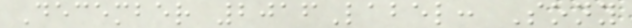December 2016Label: Sony
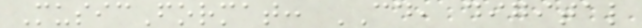MusicFormat: CD, digital
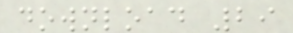download 29
